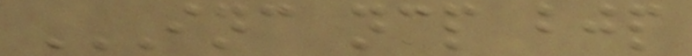INC NCP BJP
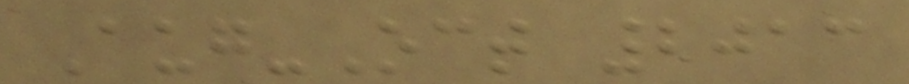Aug-Oct 2013
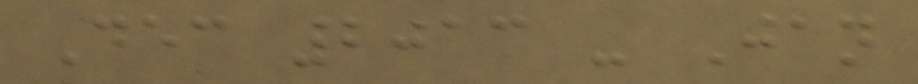Dec 2013 - Jan
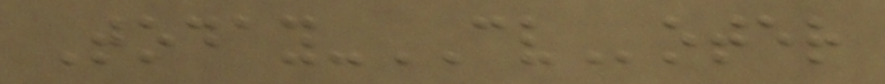Today-CVoter
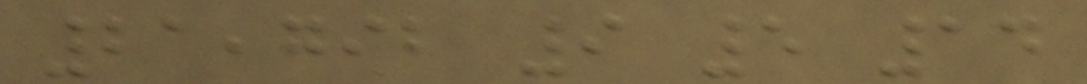21,792 9 5 14
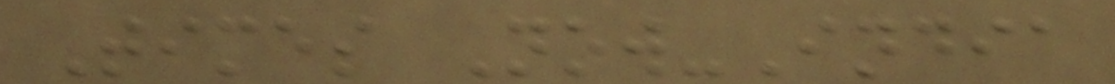Times Now-India
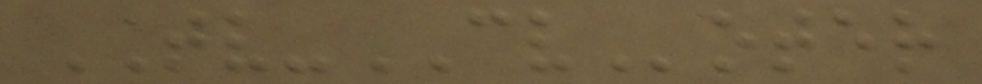TV-CVoter
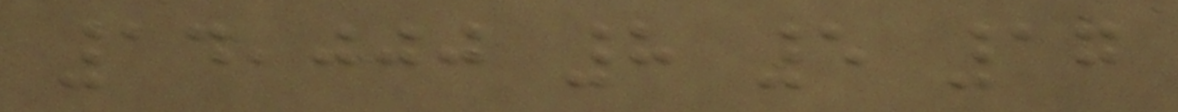14,000 8 5 17
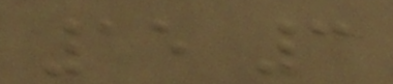15 3
